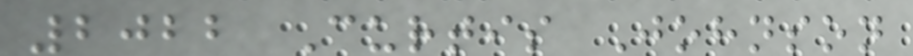2022 Curtis Johnson
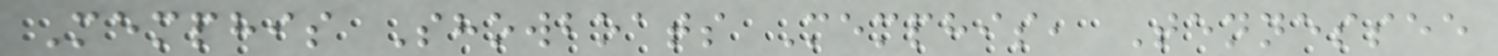Memphis Showboats Memphis, Tennessee
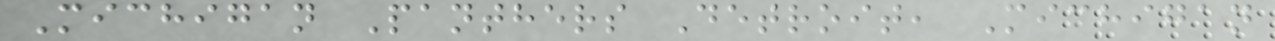Michigan Panthers Detroit, Michigan
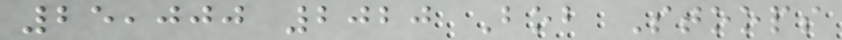25,000 2020 Bob Stoops
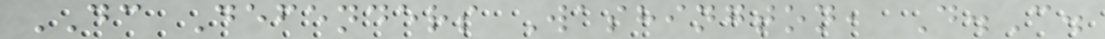DC Defenders Washington, D.C.
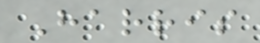Harris
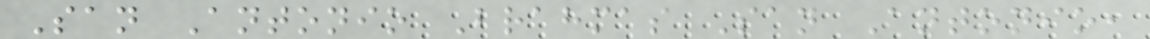San Antonio Brahmas San Antonio,
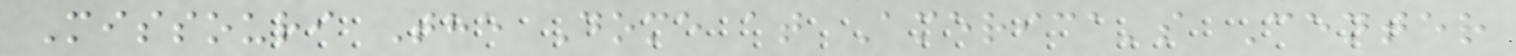Missouri The Dome at America's Center
